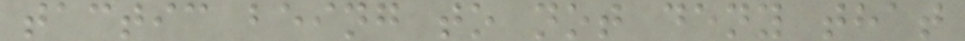tactic being to not deny that
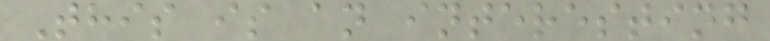This is an interesting
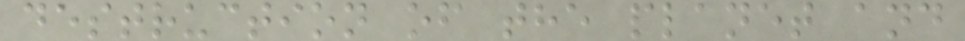destruction of the planet and
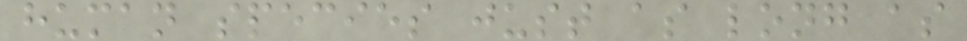human species just as long as
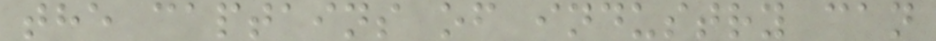the captains of industry can
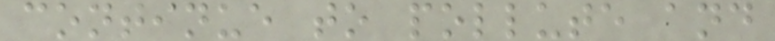continue to pollute and
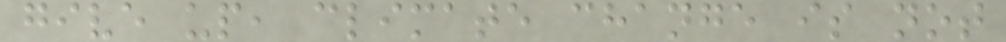give up, climate change is not
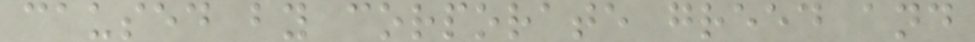caused by corporate greed and
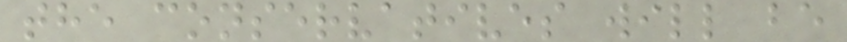the conservatives will be
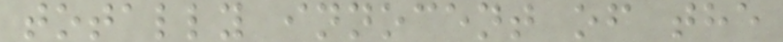totally innocent of the
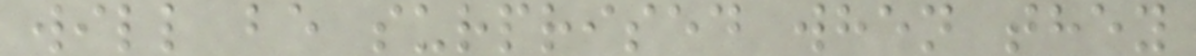will be surprised when they
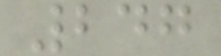247
